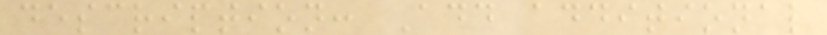description: Add additional
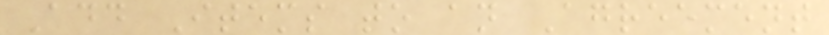Add Items to an Agreement
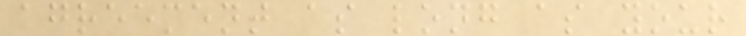agreement as long as your
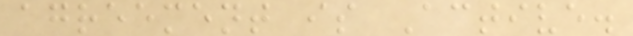agreement is Active.
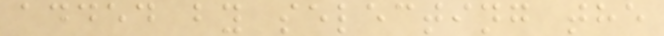added by selecting the
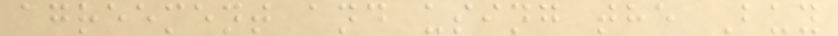agreement and using the Buy
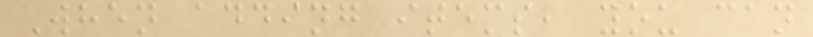When adding items, you can
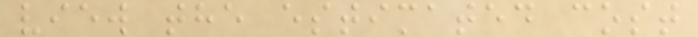view the estimated cost
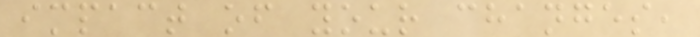impact of your changes,
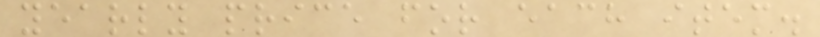yearly price for each item.
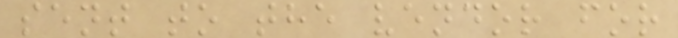sent to the vendor for
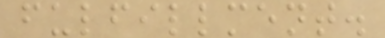fulfillment.
